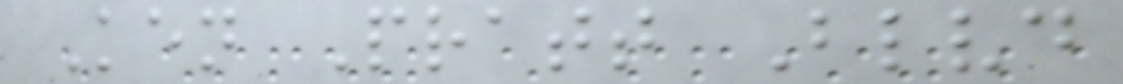Ken Pratt Blvd
